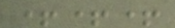+++
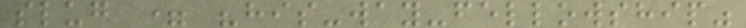slug = "his-way-fellowship"
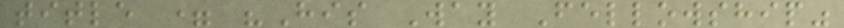title = "His Way Fellowship"
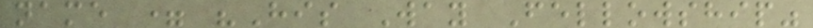name = "His Way Fellowship"
